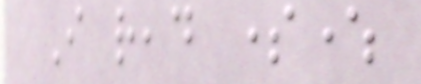I read somewhere
